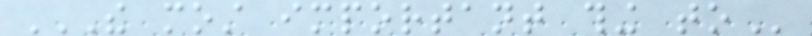THE MOST IMPORTANT THING TO
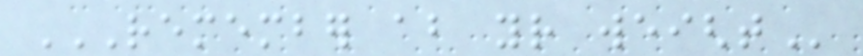REMEMBER ABOUT YOUR WEIGHT
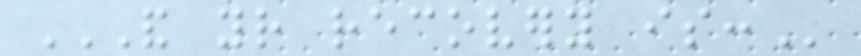AND YOUR RECOVERY IS:
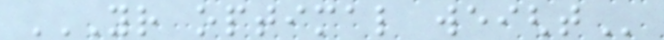YOUR OPTIMAL WEIGHT
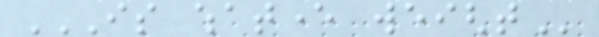IS WHATEVER WEIGHT
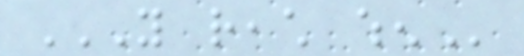YOU REACH WHEN
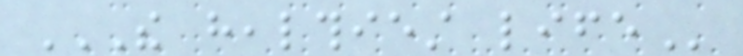THE HEALTHIEST LIFE
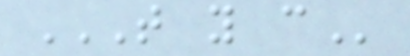THAT YOU CAN
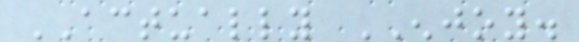ACTUALLY ENJOY.
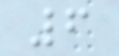6
